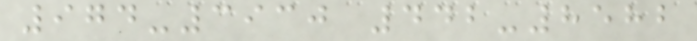974-3930 442-8582
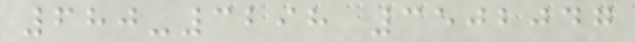680-3298 3502047
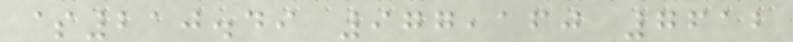$210.49 977,160 7612
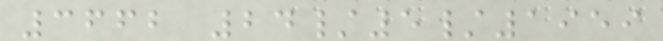3662 24/5/1959
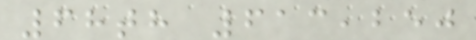68th 613,250
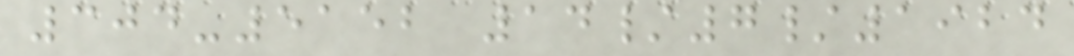304-5152 14/7/1924
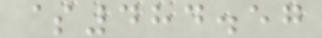$484.57
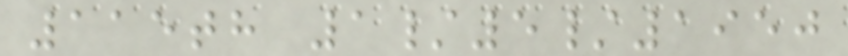115th 1/5/1950
